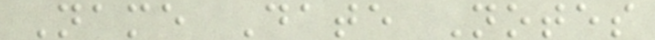Name Date Notes
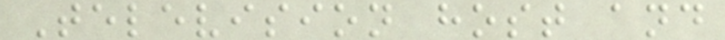Television host and
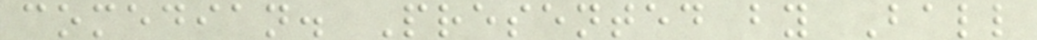comedian. Presented by Ball
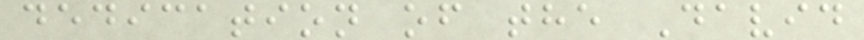dedication of the David
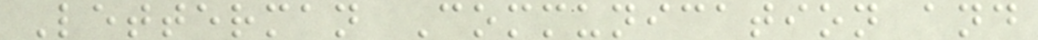Letterman Communication and
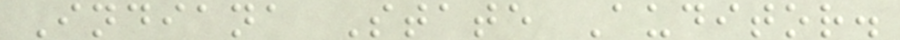Indiana State Auditor.
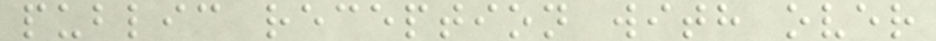public reception with over
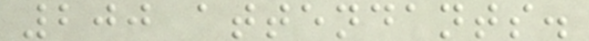200 attendants.
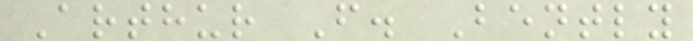Arthur F. Bently
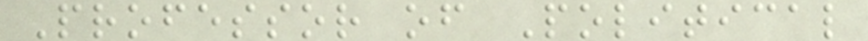Professor of Political
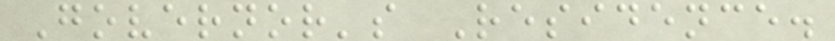Governor's Residence.
